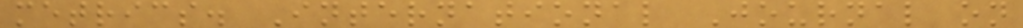metrics. International Journal on
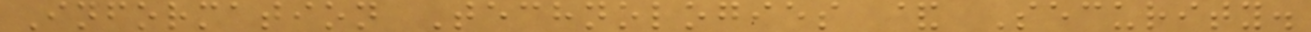Information Technologies & Security.
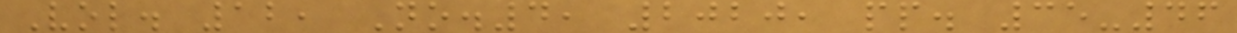Vol. 12, No.4, 2020, pp. 35-46
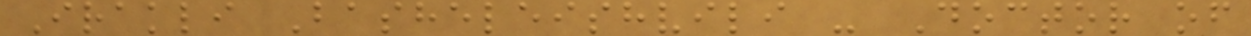Irakli Basheleishvili - Doctor of
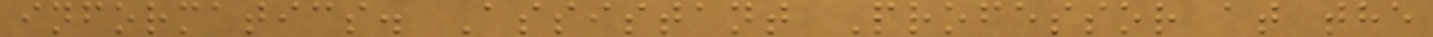informatics. Assistant Professor at the
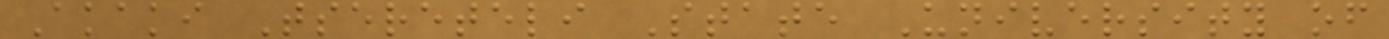Akaki Tsereteli State University of
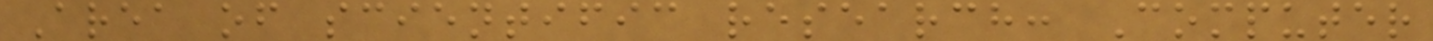Area of scientific research: Computer
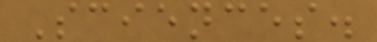Sciences.
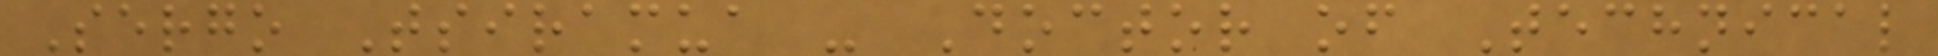Sergo Tsiramua - Doctor of Technical
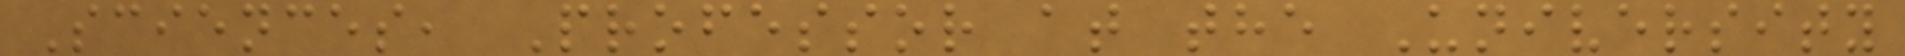Sciences, Professor at the University
